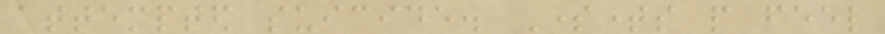attempted suicide. Sometimes people feel
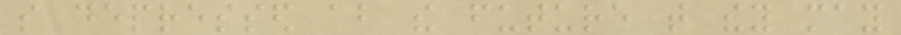so depressed about the future that they may
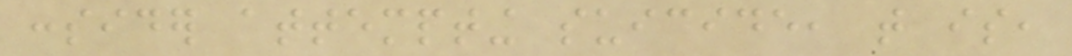consider attempting suicide, that is,
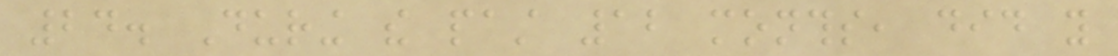24. During the past 12 months, did you
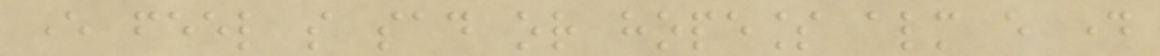ever feel so sad or hopeless almost every day
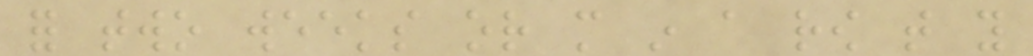for two weeks or more in a row that you
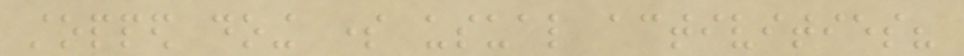stopped doing some usual activities?
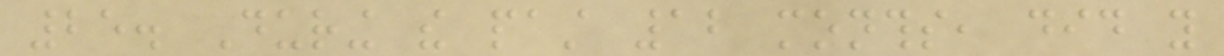25. During the past 12 months, did you
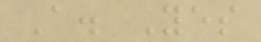A. Yes
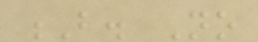B. No
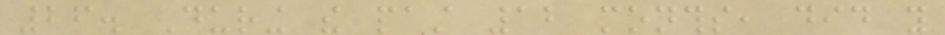26. During the past 12 months, did you
